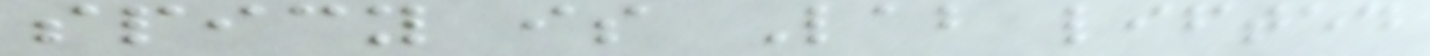spicy is Lab lifted
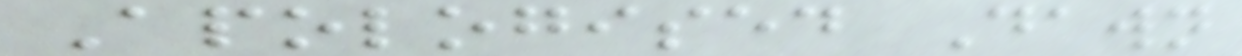Apologised Dawn
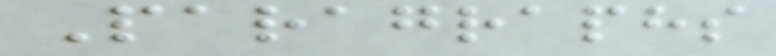Paragraphs
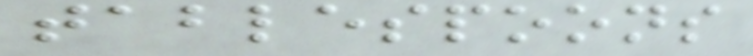tablespoons
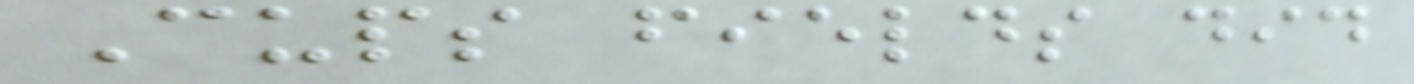Cups fields did
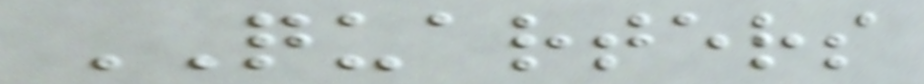QUARTERS
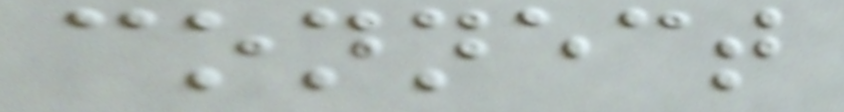connect
